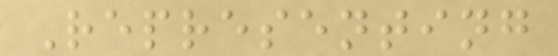Representing
